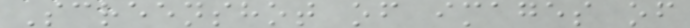Screenshot of images of
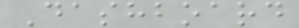Dashboard
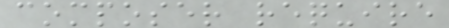composer require
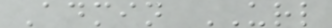Admin URL
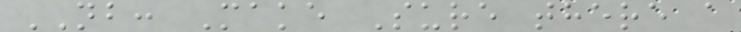NB: Make Sure there a
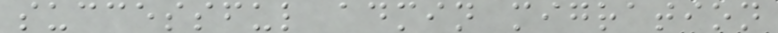successful admin migration
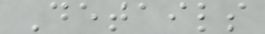Details
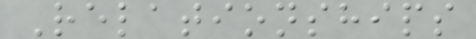Relationships
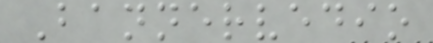Bannervedio
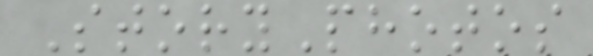StoryPhotos
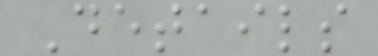Details
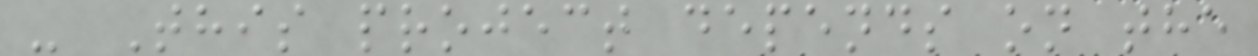- This project depends on the
